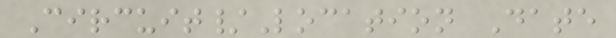Circuit/Location Date
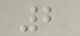2
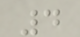4
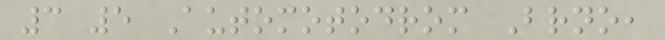3 5 Automotodrom Brno,
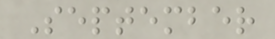September
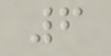6
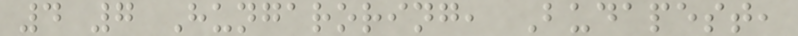4 7 Hungaroring, Budapest,
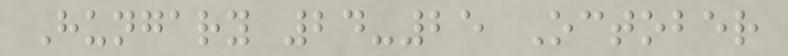Hungary 24-25 October
